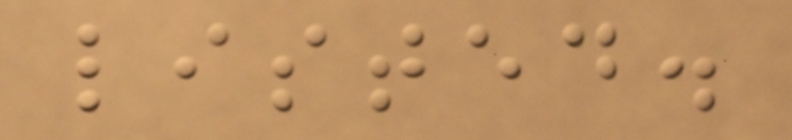listed.
